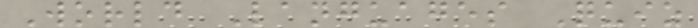World Languages Quiz
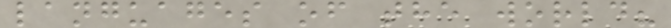languages of the world?
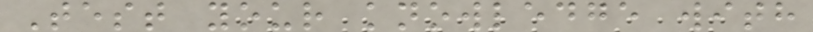Test your knowledge with
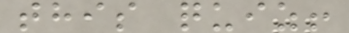this quiz!
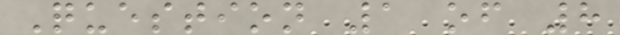Question 1 of 8
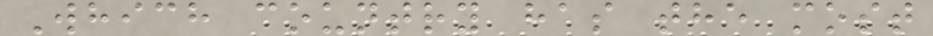Which country has the most
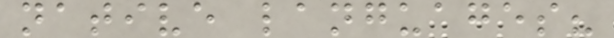native languages?
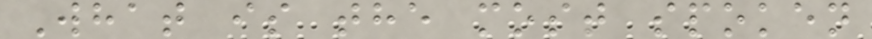What is the most spoken
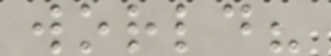world?
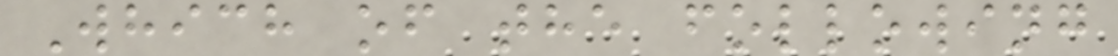Which of the following
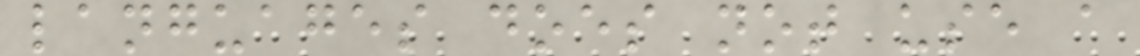languages does not use a
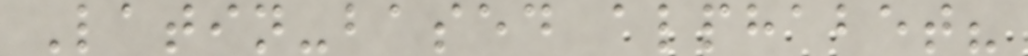Latin-based alphabet?
